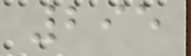295
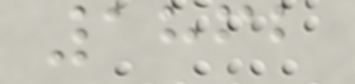1862
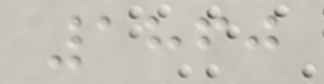1860
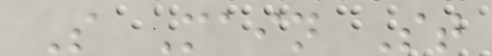S Main St
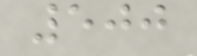500
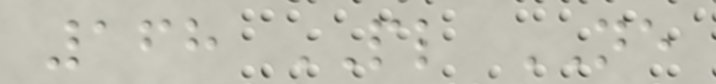168 PL NE
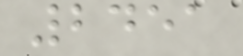2451
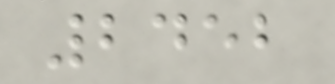2452
